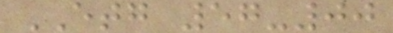ETG 57-00
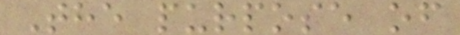The purpose of
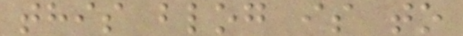this blog is to
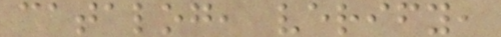catalog, verify,
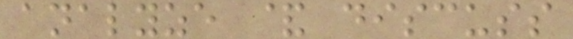analyze & discuss
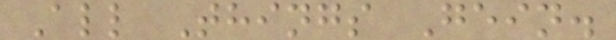All Things Gein.
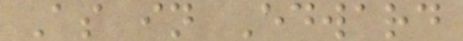As in Edward
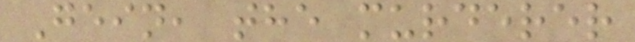Gein, the murderer
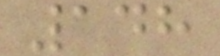148
